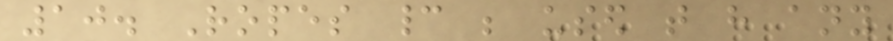10. Ropes cannot be used that have any
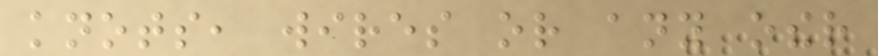knots, wires or any other
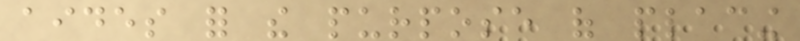aides for the purpose of placing
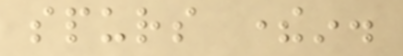spurs therein.
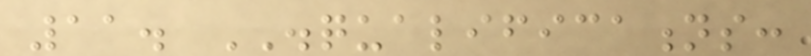11. DISQUALIFICATIONS:
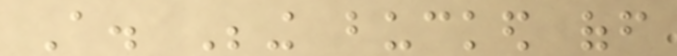A. Being bucked off
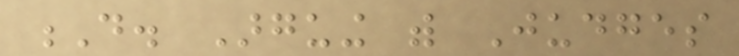D. Arguing with Judges
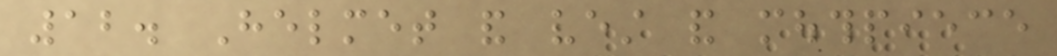12. Helmet and vest and mouthpiece
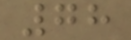78
